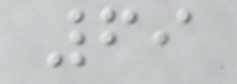69
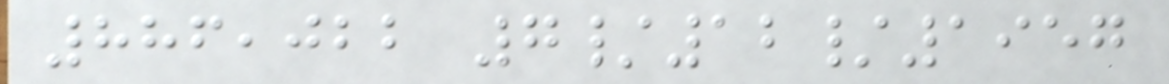886,022 7/12/1957
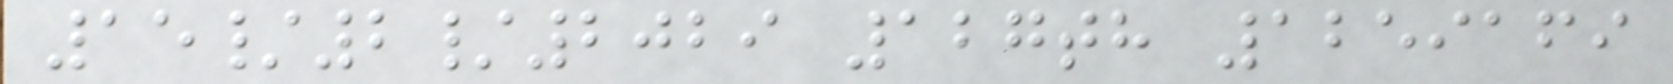15/2/2029 127th 1259169
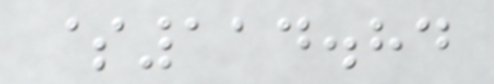$114.84
